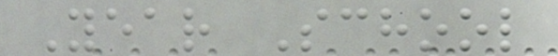Year School
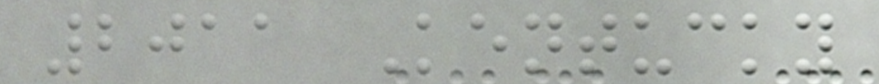2011 Kentucky
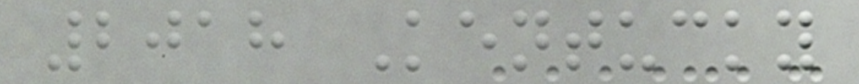2018 Kentucky
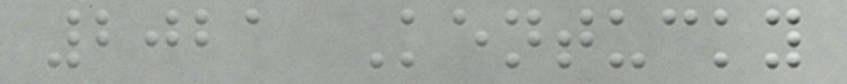2021 Kentucky
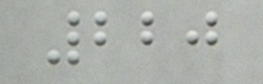220
